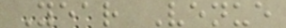Year Venue
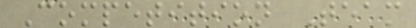Competition Team
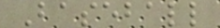Baseball
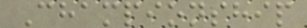Championship
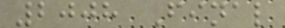2008 Final
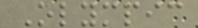Olympic
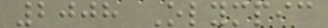2008 Olympic
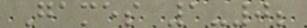Games 1-0;
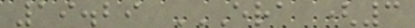19.29 ERA (3
